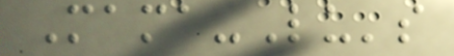Mama-Lu's
